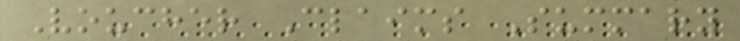Voucher Claims Summary
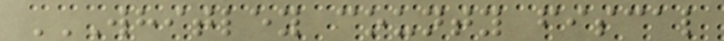WHITLEY COUNTY FISCAL
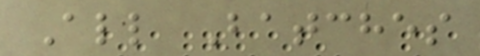All Batches
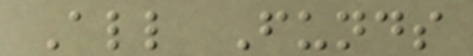All Funds
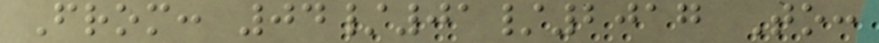From: 04/01/2017 To:
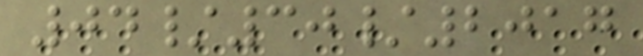04/30/2017
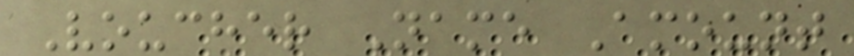Voucher Name Amount
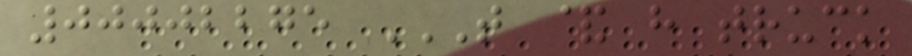00002275 T & H TRUCK
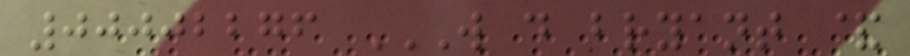00002276 W D BRYANT &
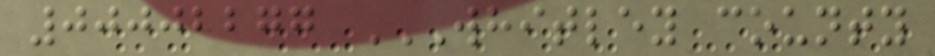00002277 WHITLEY COUNTY
